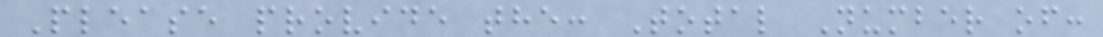Please provide the: Total Number of:
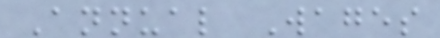Annual Wages
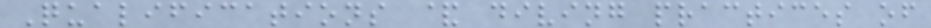Qualifications & diving practices of
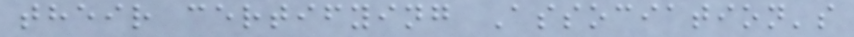their certifying Association's
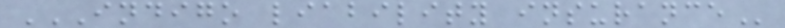INDIGO LIABILITY INSURANCE
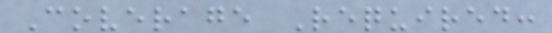Coverage Required:
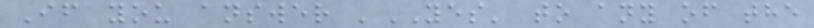If you answer 'YES' to any of the
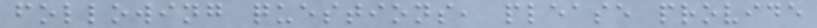following questions, please provide
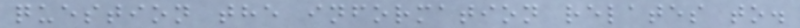question the information relates to.
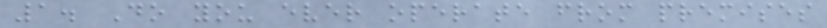1. Do you ever operate from premises
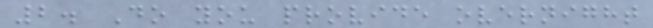2. Do you provide overnight
